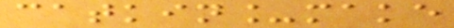catkin_make
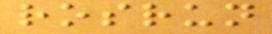rosrun
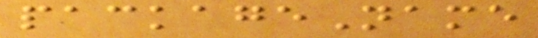packageName
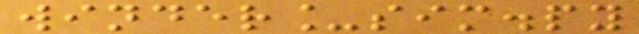winder_sim.py
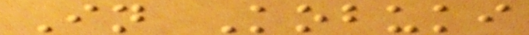In Kobuki
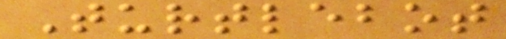Turtlebot
